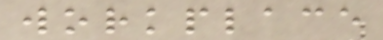workplace
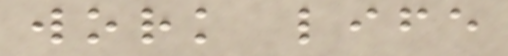work life
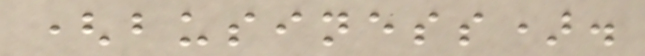(business).
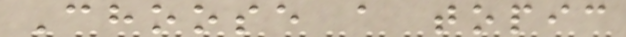Choose a topic
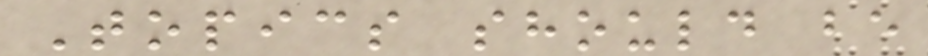Topics should be
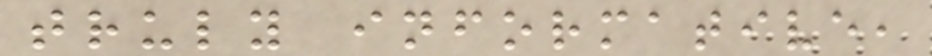truly informative,
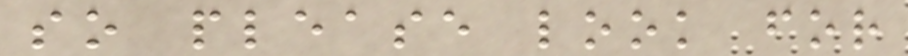so please look for
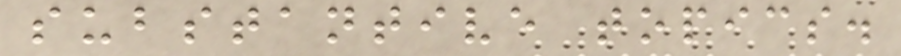substantive topics.
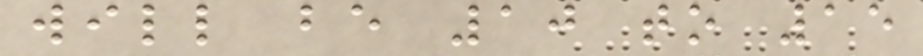will be 10 to 15
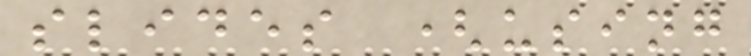slides (using
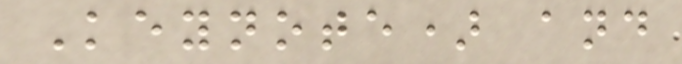Keynote) and
